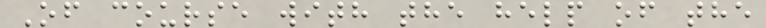Of course with the help of the
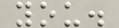you.
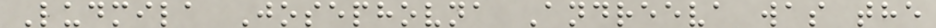Ludmila Josephovna Andreeva was the
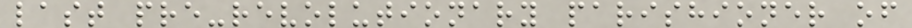last pre-revolutionary parishioner of
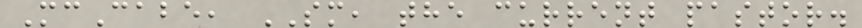McCabe, SM, the current pastor.
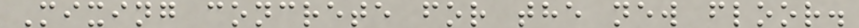Mixing concrete for the new floor.
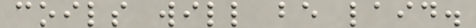coils will be laid.
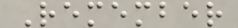Remember
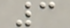3
